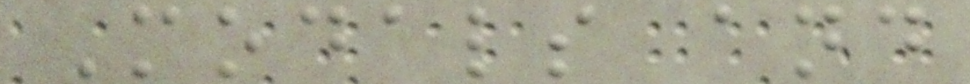Modals and
